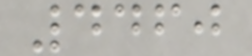4460
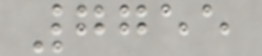7755
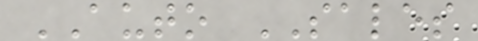AUTO SALES
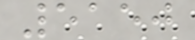5150
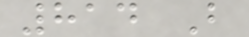814 B
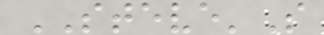STEVE'S
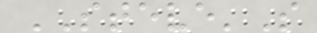STEVE'S
